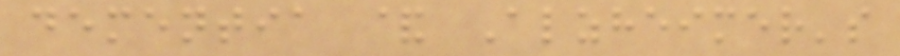dementia & Alzheimer's
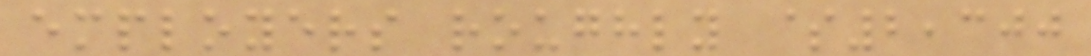employers roughly $2,300
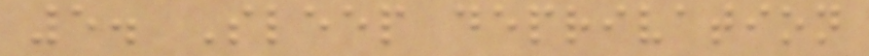5. Sleep deprivation
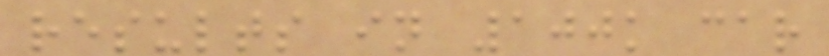results in 100k car
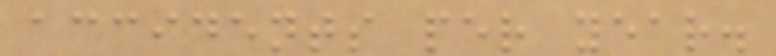accidents per year.
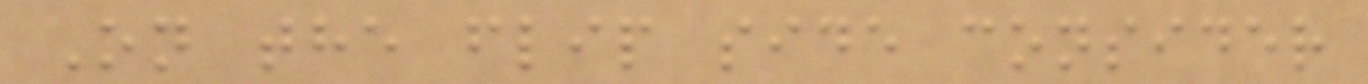On the flip side consider
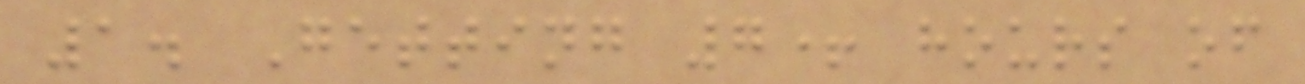1. Getting 7+ hours of
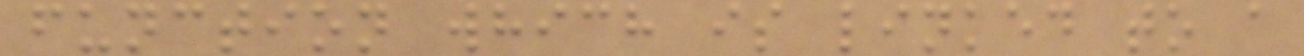function which is linked to a
